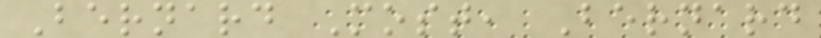Bernard Most, Bernard
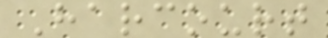Harcourt
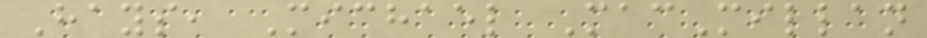Hays, Michael MacMillan
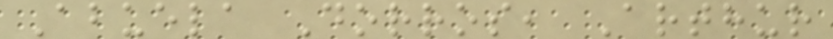Abuela Dorros, Arthur
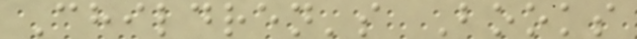Children's Books
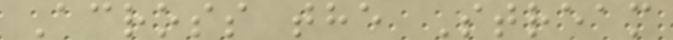Across the Stream
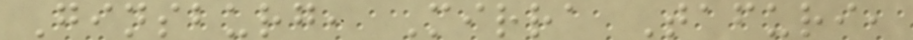Ginsburg, Mirra Tafuri,
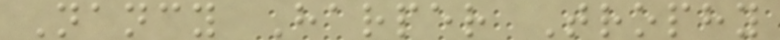Nancy Harper Trophy
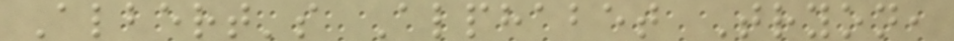Albert's Alphabet Tryon,
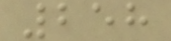258
